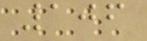106
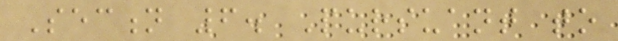Section 6. Pursuant to
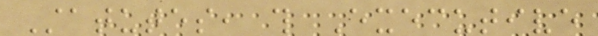Statutes, this Executive
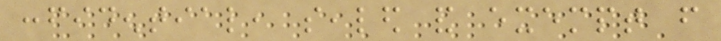confidential, sealed and exempt from
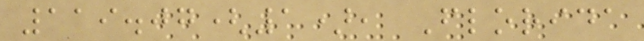119.07(1), Florida
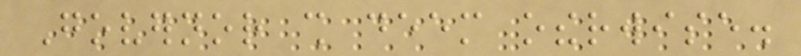Governor shall deem otherwise.
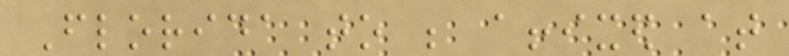Florida to be affixed at
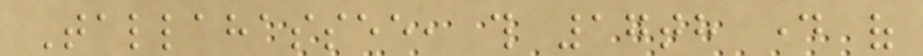Tallahassee, this 17th day of
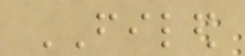FILED
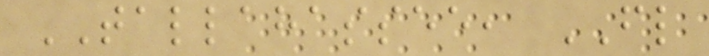TALLAHASSEE, FL
